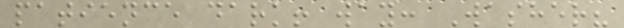patience dark! way: Washer?
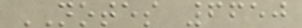NOTES 6650
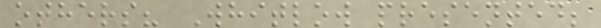others? Whitlow presented;
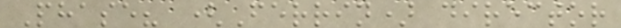Phase? (Ferrin) director
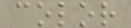color
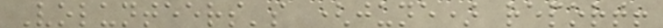Volunteers's (june) report!
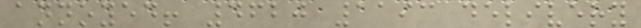annoyed! 4620 1193 delivery
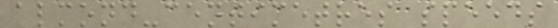almond-centimetres speeds
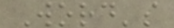Word's
